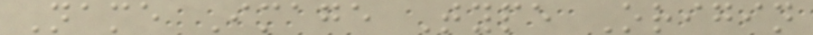Name Image Type Origin
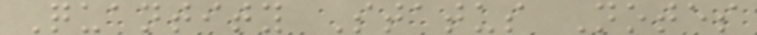Quantity Status Notes
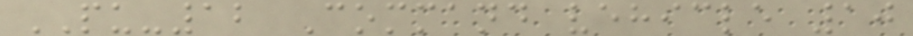PU-12 Command vehicle 10
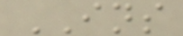INS
